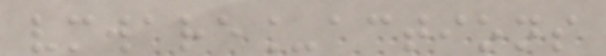vmware_actions
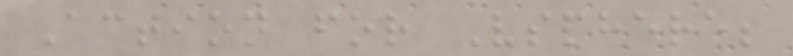Action for Vsphere;
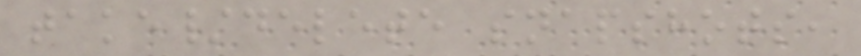take/delete snapshots,
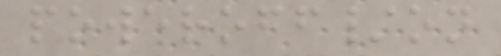poweroff/on
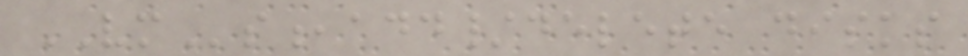VMs,add/delete disks
